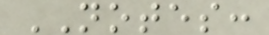NOTES:
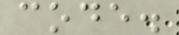code.
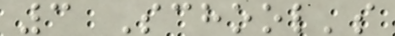3 School's
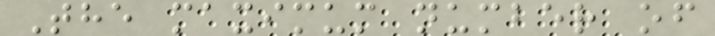The maximum number of
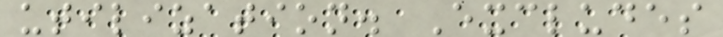utilization. Excludes
